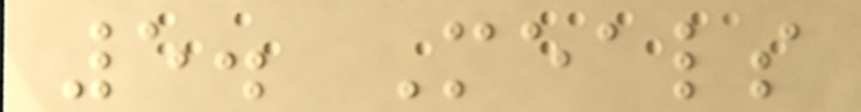5. Meals
